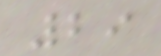29
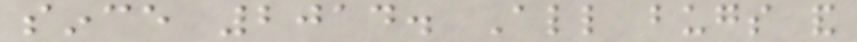since 2014. All bugs and
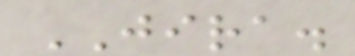JIRA.
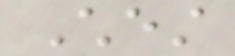Chest
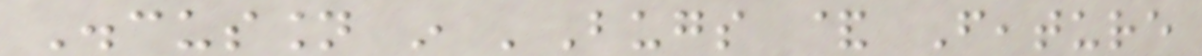Discussion in 'Bugs & Feature
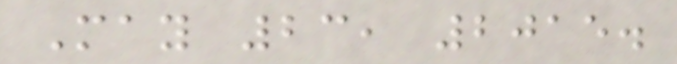May 23, 2015.
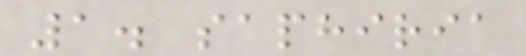1. saphiria
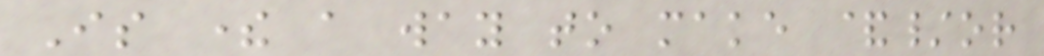Is there a way to make &/or
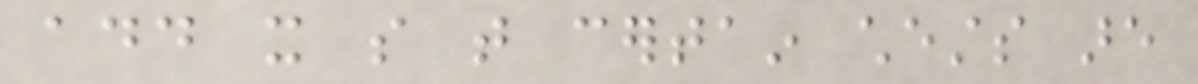add it so that certain chests are
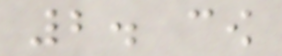2. cow
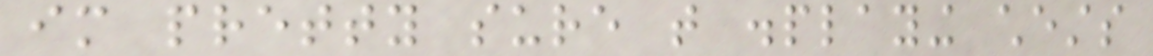im pretty sure that displaying chests
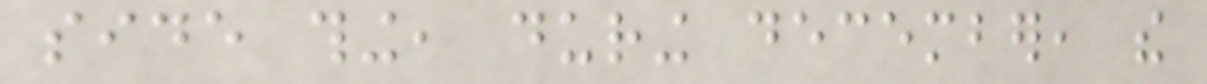side thing, during december, the
